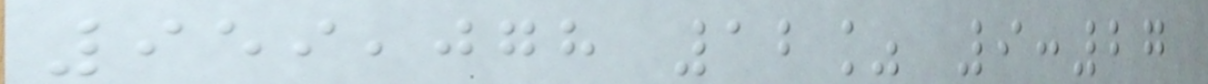959,078 12% 9:27
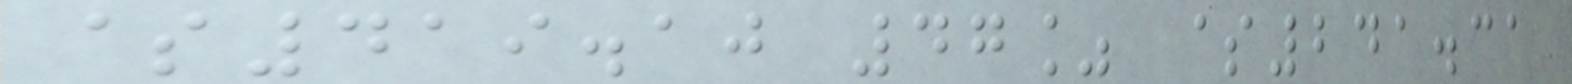$419.10 47% $241.31
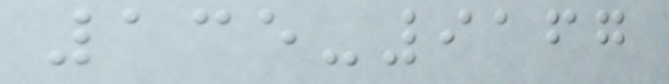135-9167
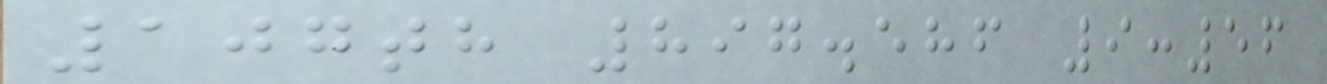107th 897.586 9:56
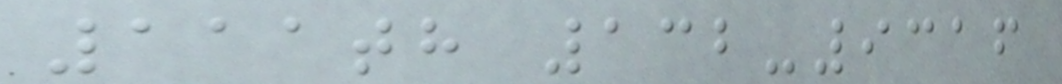111th 132-9316
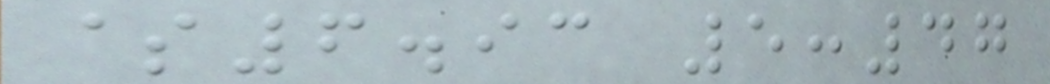$6.93 5:47
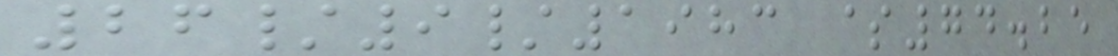26/9/1983 $74.25
